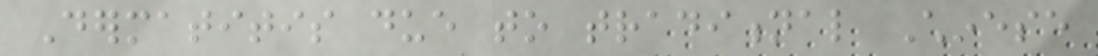Dermatitis due to traditional Chinese
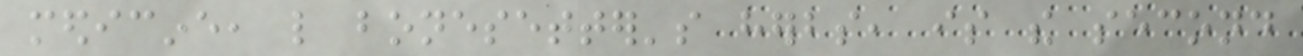medicine, like bonesetter's herbs, is the second
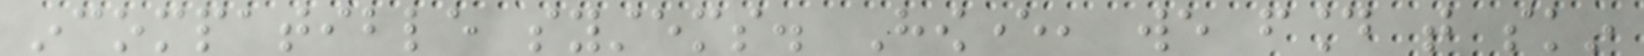incompatible systems. However, we found that skin
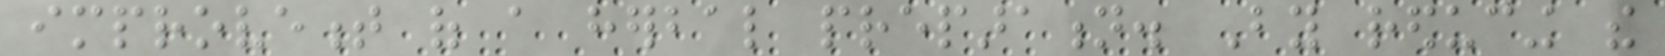improvement of a herbal preparation. By reducing the
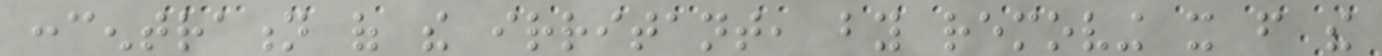concentration of the irritant, by removing it from the
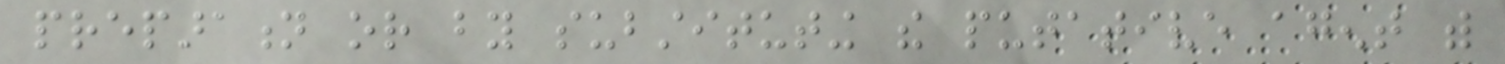preparation or by substituting the putative agent with
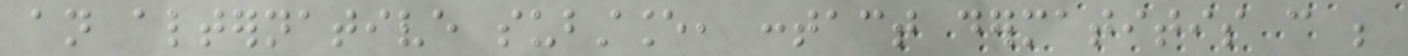an alternative substance, contact dermatitis can be
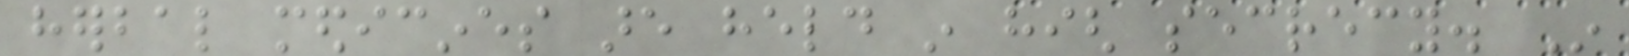herbal medicines are held in high secrecy. In
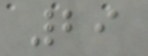29
